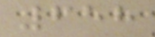658
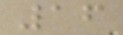16
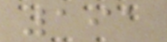191
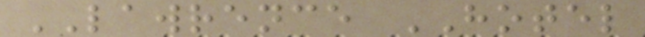LAWRENCE HOTEL
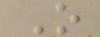O
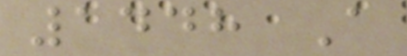1448 A
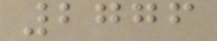2776
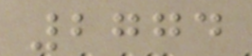2774
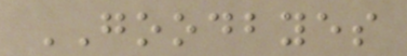GOODBYES
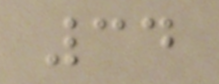34
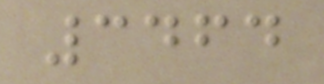3464
